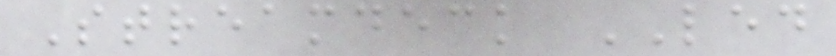Streamdeck LED
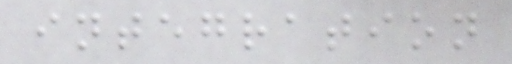integration
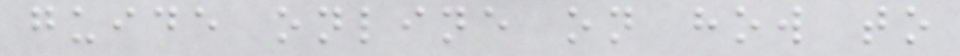guide online on how to
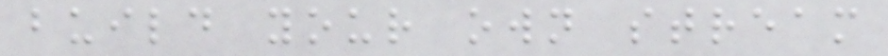build your own stream
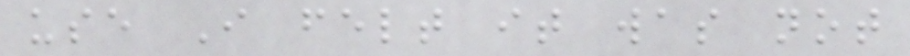use I felt it was not
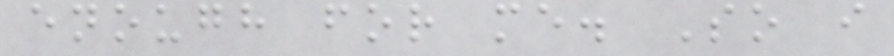enough for me. So i
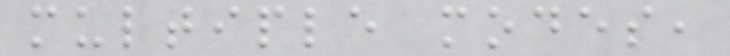multiple modes,
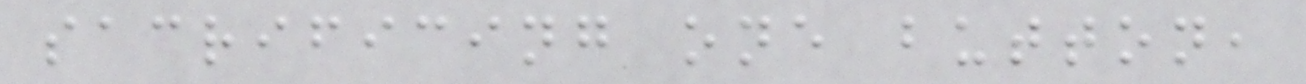sacrificing one button,
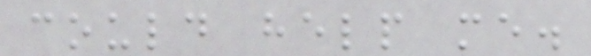could help me.
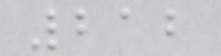212
